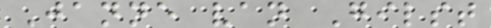Janne van Gilst
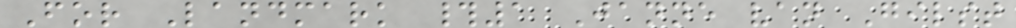For Landmark #1 Janne van Gilst
